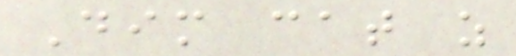Dim cat as
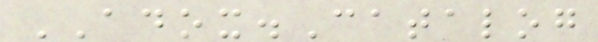ADOX.Catalog
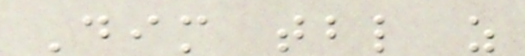Dim tbl as
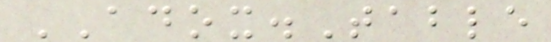ADOX.Table
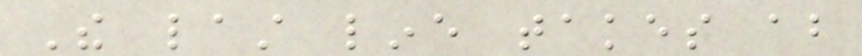The last line takes about
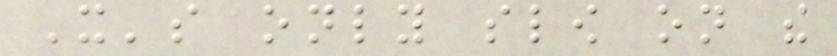It's only slow on the
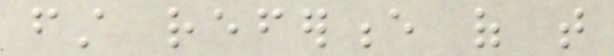first reference of that
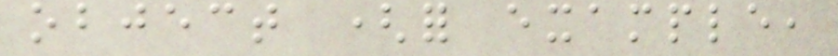object (for example,
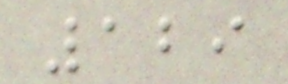129
